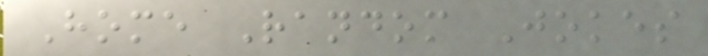Home Random Jokes
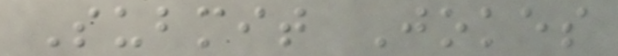Submit Jokes
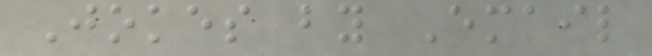Jokes by Email
